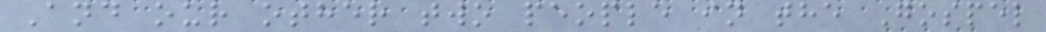And our other two people in the Gospel
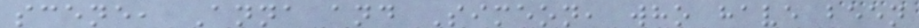scene, Anna and Simeon, who have been
